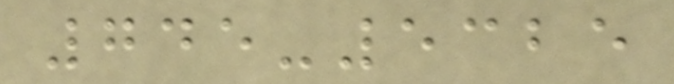745-5325
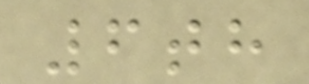6th
